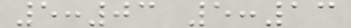5:03 5:13
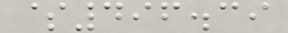$496.39
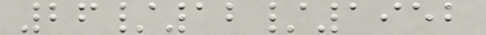26/12/1952
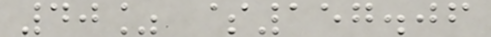40% $157.06
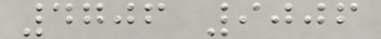4706 9006
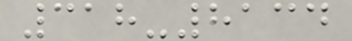318-8134
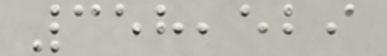358,529
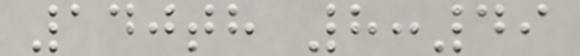140th 8:49
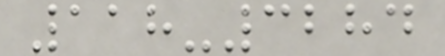118-3284
